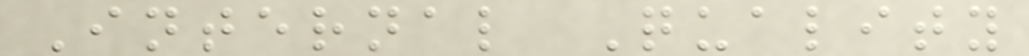Internal Quality
